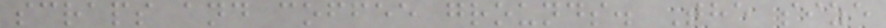scraps and coffee grounds. The size
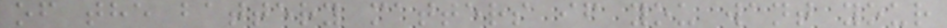of the battery matters if you want your
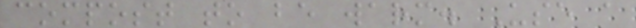compost to be warm. Use a
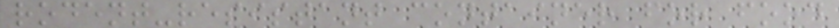rodent-resistant container for food
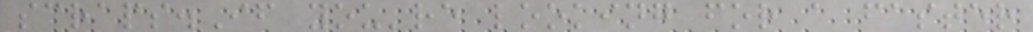scraps.If you're looking for a faster
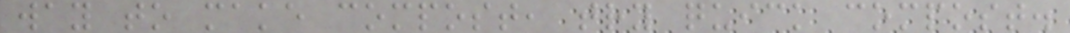way to make compost, try quick compost.
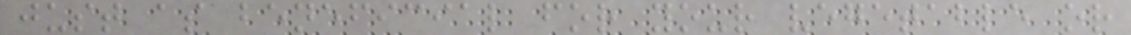just as beneficial for your vegetable or
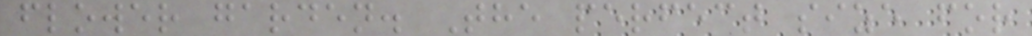flower garden. The perfect size for
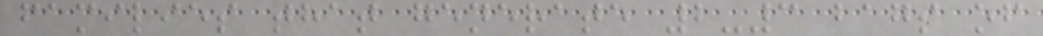families that generate 2-3 bags of
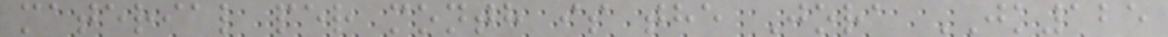material per month is the Jora JK125
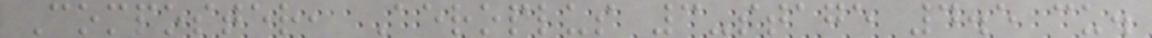Composter, Aeroplus 3-stage 4.5 cu.
